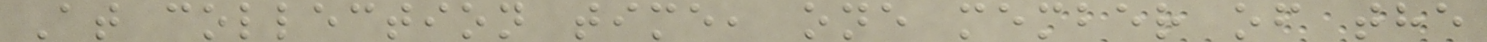At collection time, one member of the
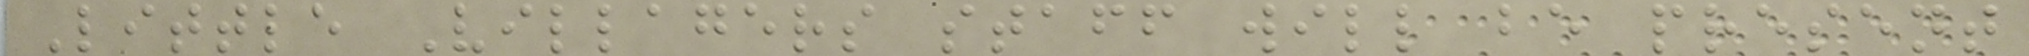Little Villagers staff will be present
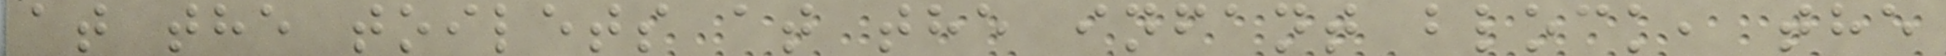at the toilets at the infant block, the
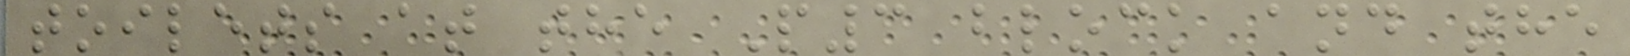toilets at the P3 block and the
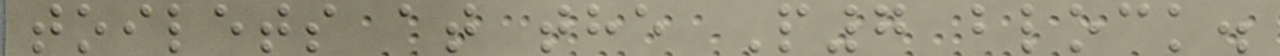toilets at the P7 block.
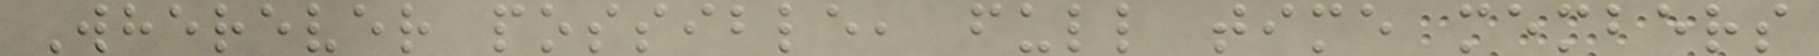Wherever possible, full time members
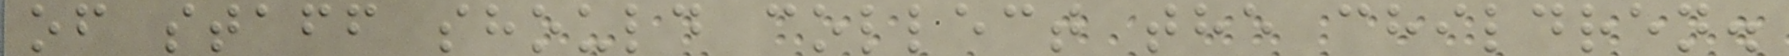of staff should collect the children.
